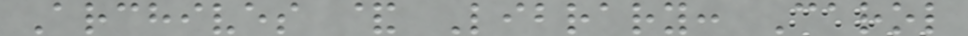Archives & Library: Carol
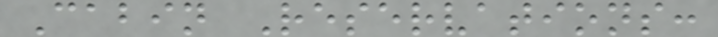Cabin Reservations:
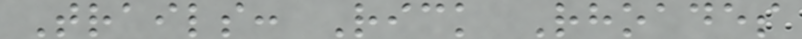Trails: Rick Rhoades
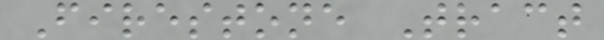Firestone Tract
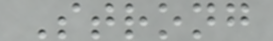Strong
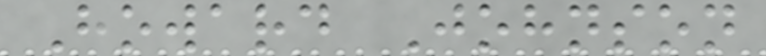Howard Johnson
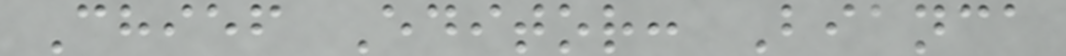Chief Editor: Bianca
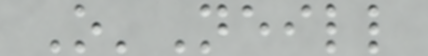O'Neill
